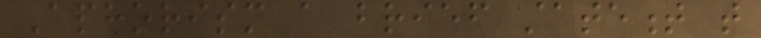Aphorism a brief statement that
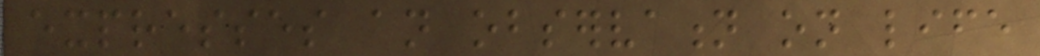expresses an observation on life
